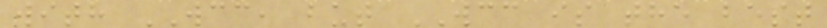with WCC, but WCC is the best
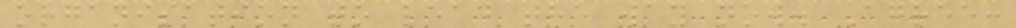organisation to lead the way now. Agree:
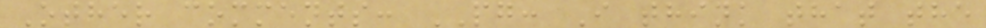Other comments: PG: I think that the
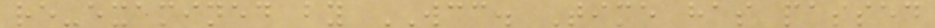re-examined by WCC. Time has passed
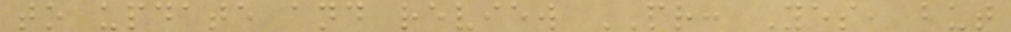to update and review PR: Yes, but
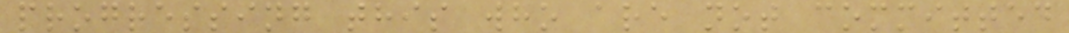progressing this who are not committed
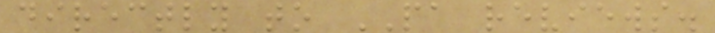directly to PA reviews.
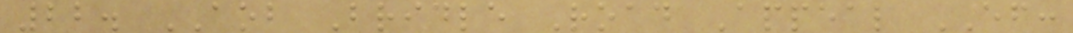22. AOB Bridle Road Appeal EF:
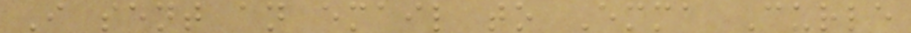I sent an email to Emma Curle
